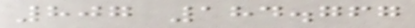807 184.767
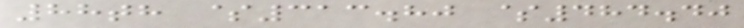88th $313.80 $484.40
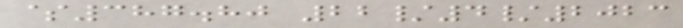$387.80 22/4/2023
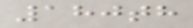180th
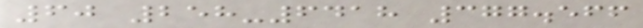60 258-6418 377.566
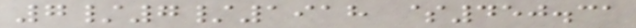7/7/1918 $450.31
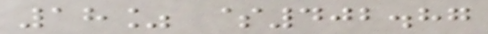18% $402.87
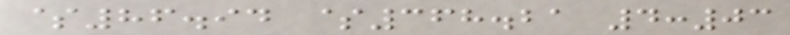$86.94 $368.21 4:03
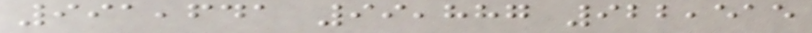991,641 99,887 922,515
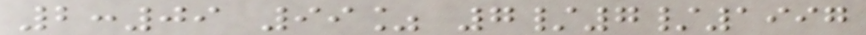2:09 99% 7/7/1997
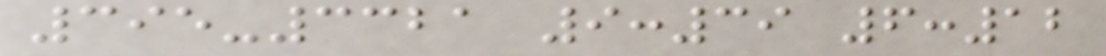395-3321 9:39 6:12
